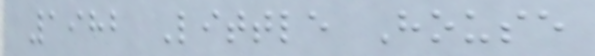1982 Little House
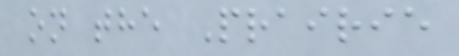on the Prairie
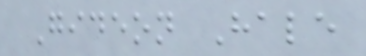Gideon Hale
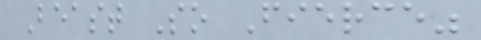Beast So Fierce"
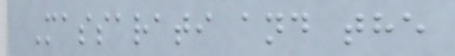Massarati and the
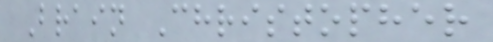Brain Christopher
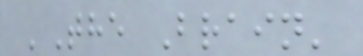'The Brain'
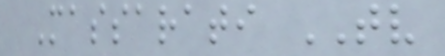Massarati TV
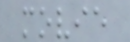movie
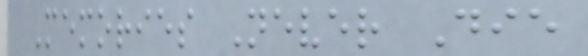Memories Never Die
